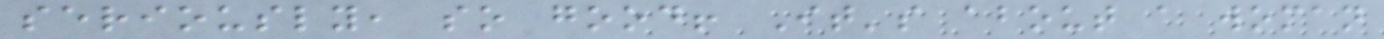seriously, so good! It's about a woman
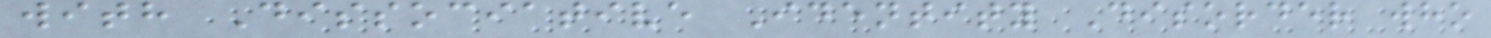with Dissociative Identity Disorder who
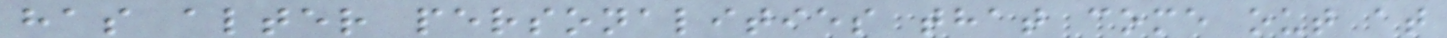has alter personalities that come out at
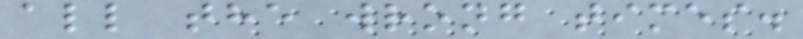all the wrong times.
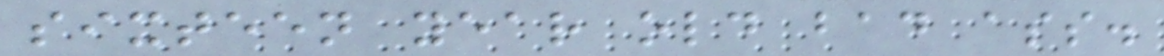sixteen year old bad ass.
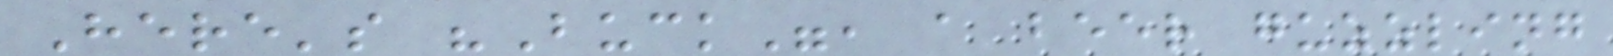Here's "Buck", a beer guzzling
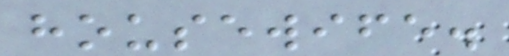housewife.
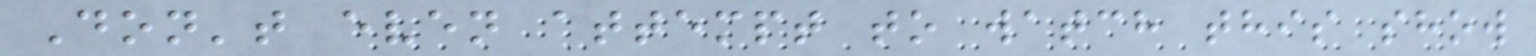Don't even attempt to watch this show
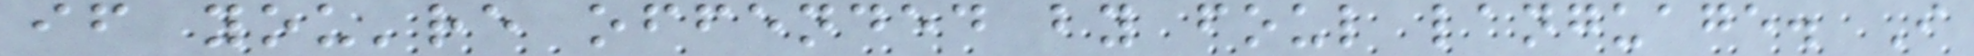if you're offended by foul language. I
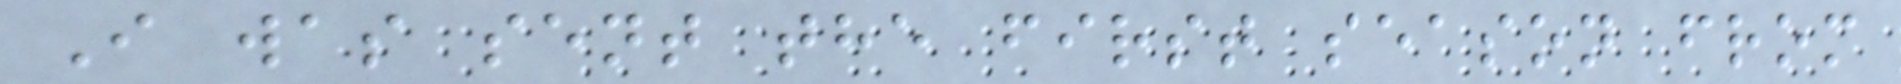I was sent the first season from
